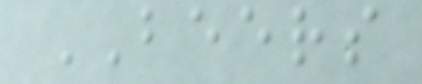BEERS
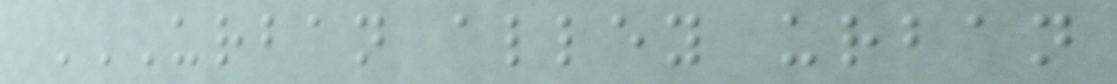URBAN ALLEY URBAN
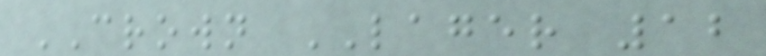CROWN LAGER 12
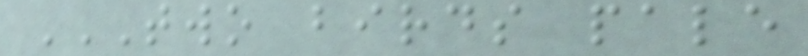TWO BIRDS PALE
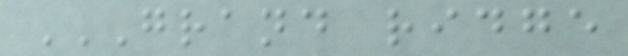GRAND RIDGE
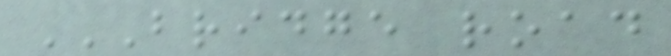BRIDGE ROAD
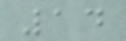14
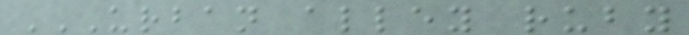URBAN ALLEY RUBY
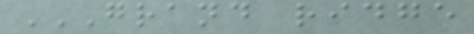GRAND RIDGE
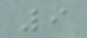9
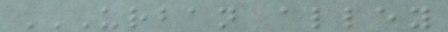URBAN ALLEY
